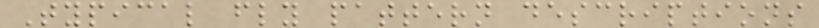Typical fly pattern descriptions
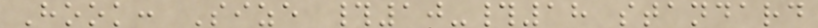Hook: Size #10-#18 standard
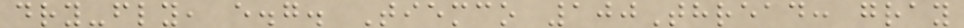dry-fly, e.g. Tiemco 100Thread: gray
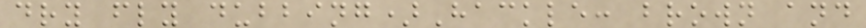dry fly dubbing)Hackle: brown and
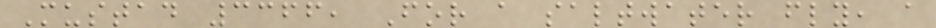Mustad 3366, For a saltwater fly, a
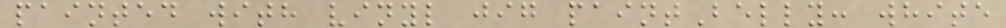painted with vinyl jig paintBelly: white
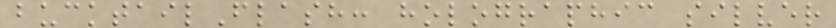bucktailFlash: holographic silver
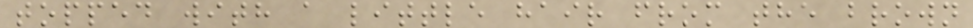topped with a little hair from the brown
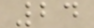24
